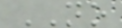NO
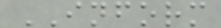INFORM
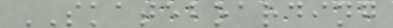SKATEBOARDING
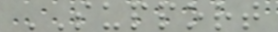SUPPORT
